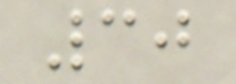30
